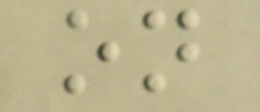on
